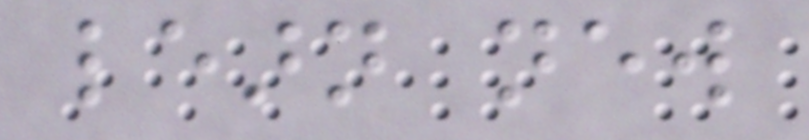learn new
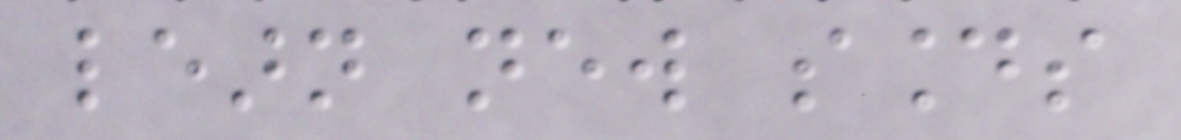learn new sounds
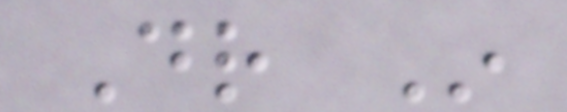Dr In
